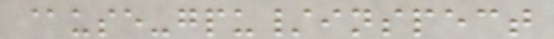@use-gpu/inspect
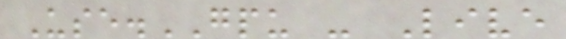Use.GPU - Live
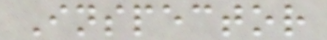Inspector
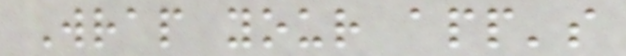Wrap your app's
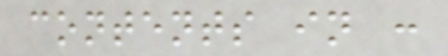contents in :
